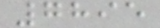7895
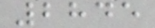2845
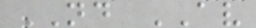ND AV
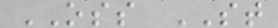OSS ST
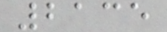2135
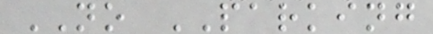NO PARKING
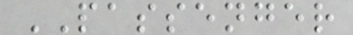PASSENGER
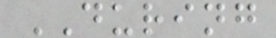DURING
